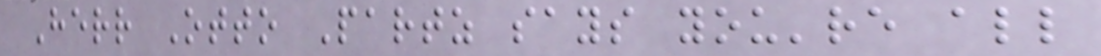Herr Otto Partz says you're all
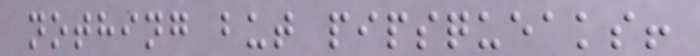nothing but pipsqueaks!
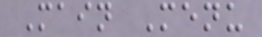Main Menu
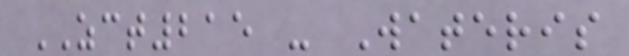ZCT215 - Wateris
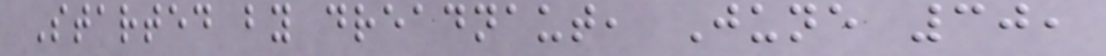Started by dreadnaut, June 30,
